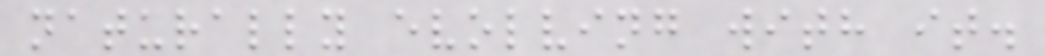naturally evolving with it.
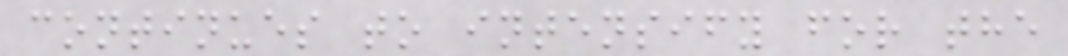continues to intensify for the
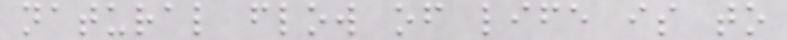natural flow of life is to
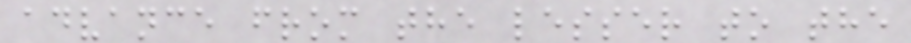advance from the lesser to the
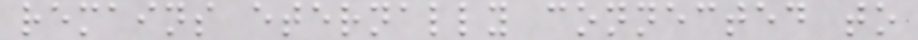remains eternally connected to
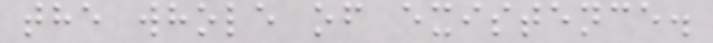the whole of existence.
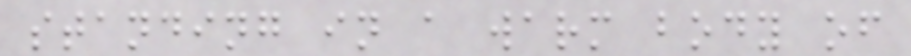standing in a warm body of
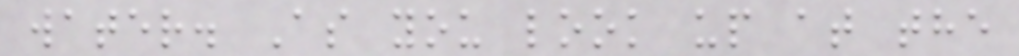water. As you look up at the
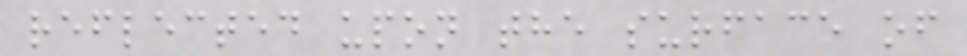reflected upon the surface of
